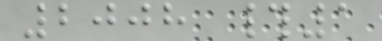2008 #1
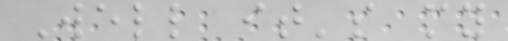Well it's my
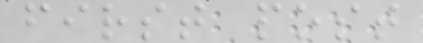first post
